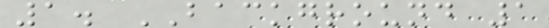1. BACKGROUND 1
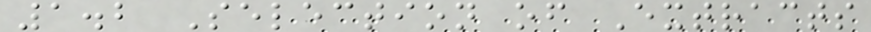1.2 Selection of Extracts
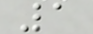1
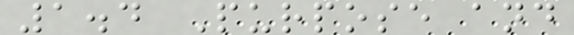1.4 Purpose and
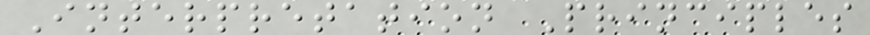Interpretation Principles
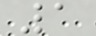1
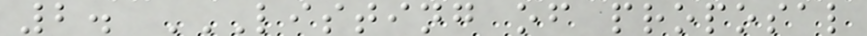2. LISTING OF PROPOSAL
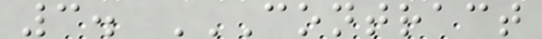3. CONTRACT
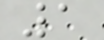1
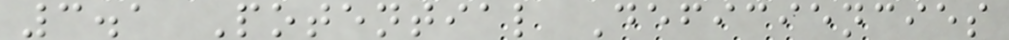3.1 Potential Deficiencies
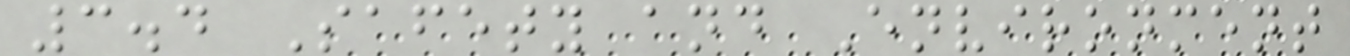3.4 Safety and Environment
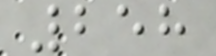258
